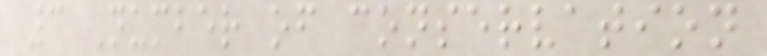3 Number of conservation
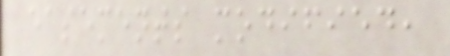easements modified,
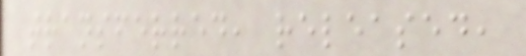transferred, released,
